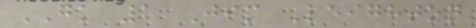GK 1 Jim Leighton
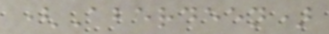(Aberdeen)
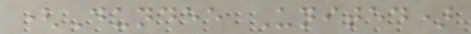(Dundee United)
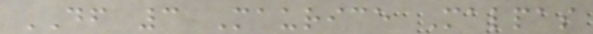DF 3 Maurice Malpas
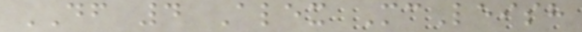DF 4 Alex McLeish
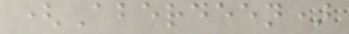(Aberdeen)
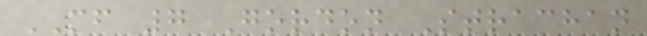MF 7 Gordon Strachan
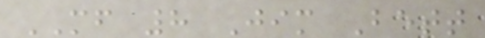MF 8 Jim Bett
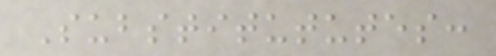Substitututes:
